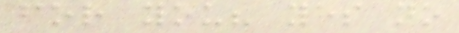for you? yes no
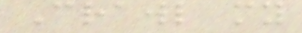Crawl my
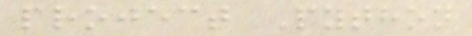project Python
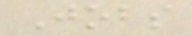Jobs
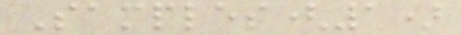Samples(1)
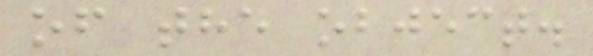of the object.
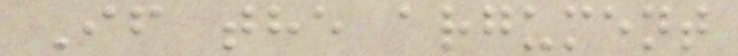If the argument
